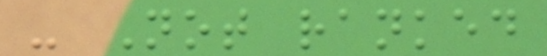- Not ranked
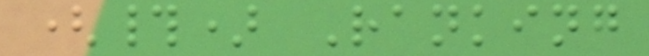(#) Ranking
